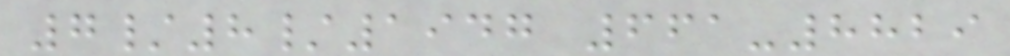7/8/1947 661-8829
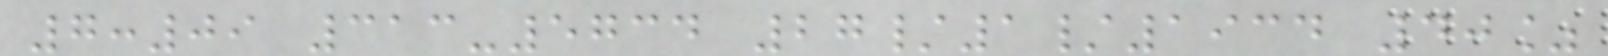7:09 313-5734 27/1/1934 40%
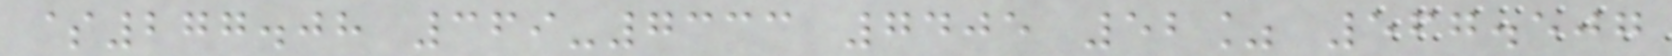$277.08 369-7333 7405 52% 567.507
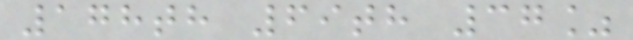178th 69th 37%
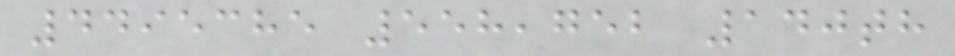4495385 558,752 140th
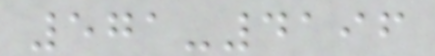571-4196
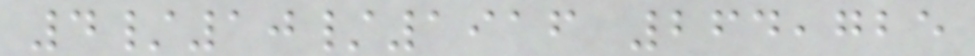4/10/1916 264,725
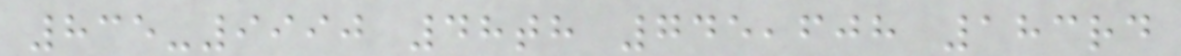835-9990 48th 745,608 183rd
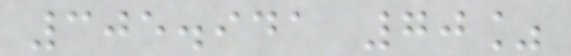305.941 70%
